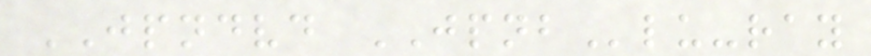JPNDVD JPNBlu-ray
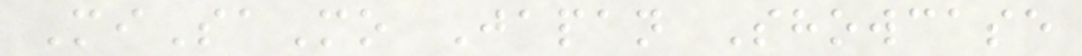MiSaMo Japan Showcase
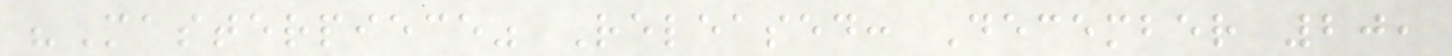"Masterpiece" Released: December 20,
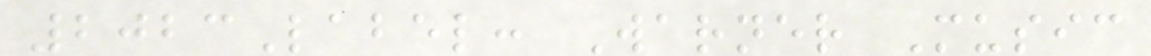2023Label: Warner Music
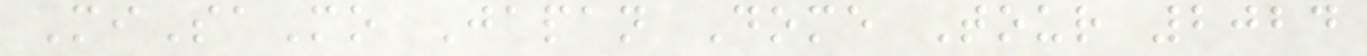MiSaMo Japan Dome Tour 2024
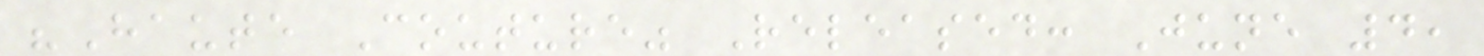"Haute Couture" Released: June 4,
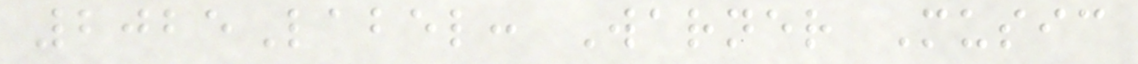2025Label: Warner Music
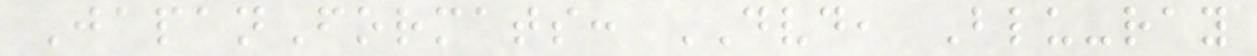JapanFormats: DVD, Blu-ray
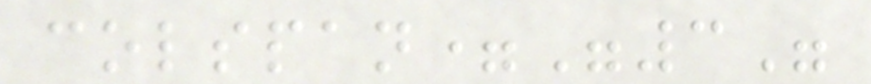colspan="3"
